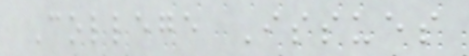College Issues
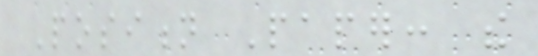Position Paper: the
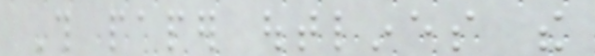This paper outlines the
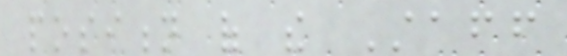position of the Staff
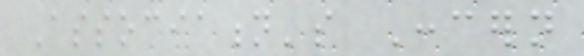Association's Concern
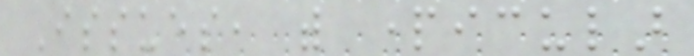Issues, with particular
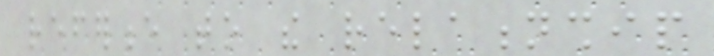reference to the relationship
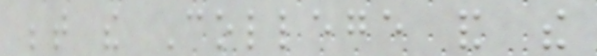between the College and the
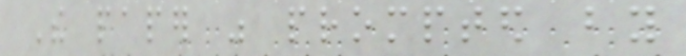The paper was prompted by
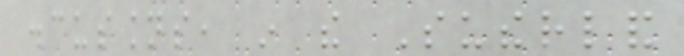discussions, in the Sutherland
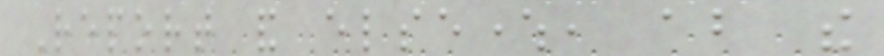Report and elsewhere, about the
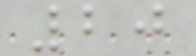20
